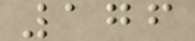176
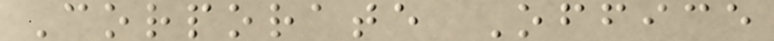Corporate Office
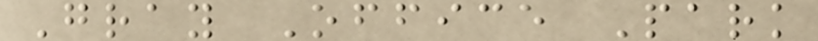Gray Office Park
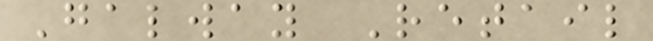Galway Retail
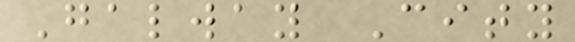Galway City
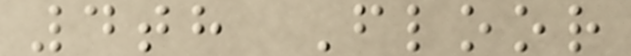4th Floor
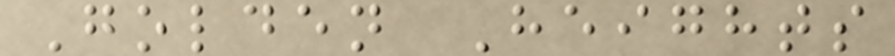Golden Heights
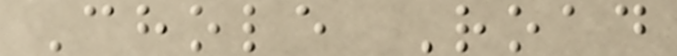Chole Road
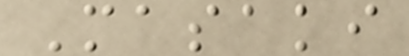Masaki
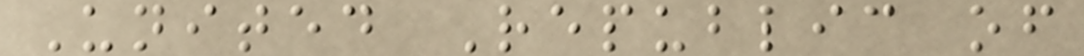United Republic of
